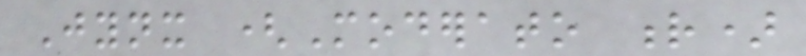Jynx (Moderato r)
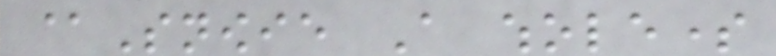@Snowie A wholesome
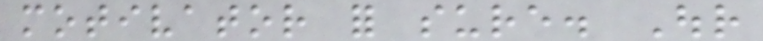motivator for sure. Our
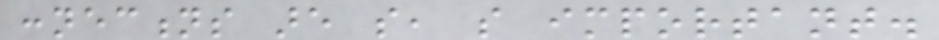connections are so, so important.
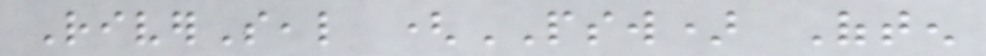RiverSeal (PSW) Often
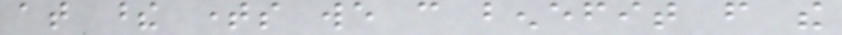at these times we can benefit from the
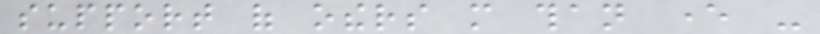support of others more than ever -
